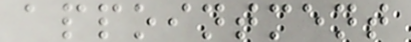appointment
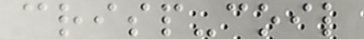crisp-coil
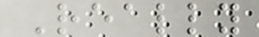Really
